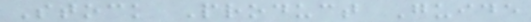Stock Product Guide
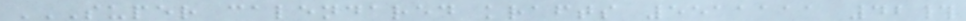SUPER CALENDARED KRAFTS 5511111 42#
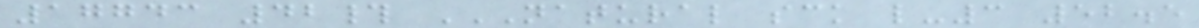17743 42# NATURAL SCK L-3 52.5
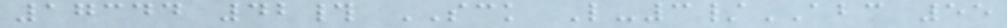17344 42# SCK L-3/ABC 55
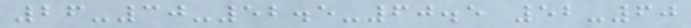26-30-52.5-60.5 52-60
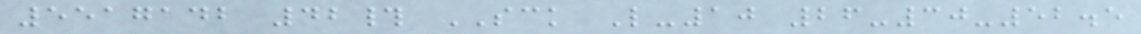5517142 42# SCK L-10 26-30-52.5
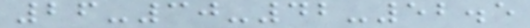26-30-42-52.5
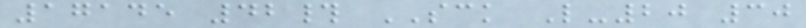17145 42# SCK L-20 30
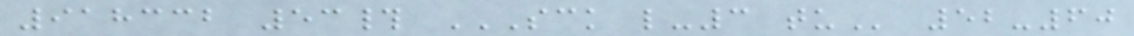918332 53# SCK L-3 TU 52-60
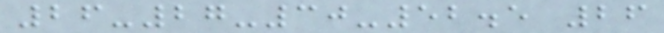26-27-30-52.5 26
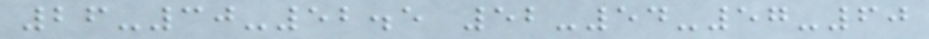26-30-52.5 52-54-57-60
